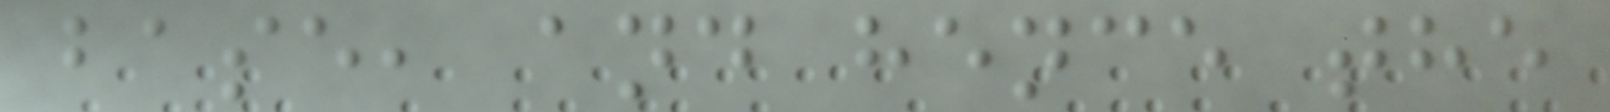base, and hence the
